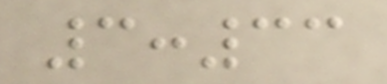3:33
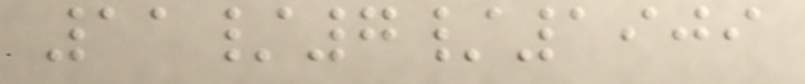11/7/1909
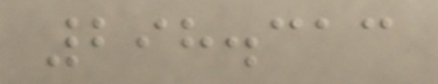298.313
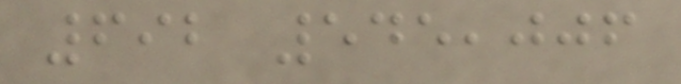692 545,006
